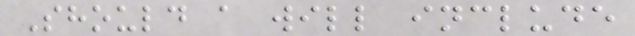Should a will include
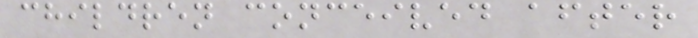children conceived after
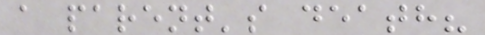a parent's death?
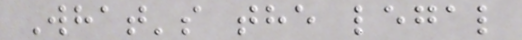What's the legal
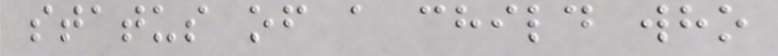status of a child who
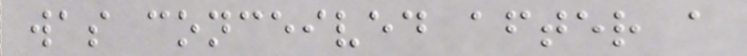was conceived after a
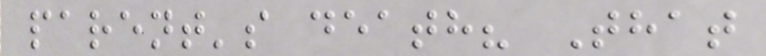parent's death? That
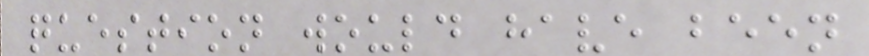question would have been
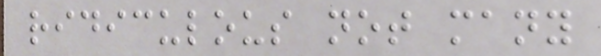ridiculous not many
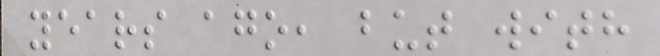years ago, but with
